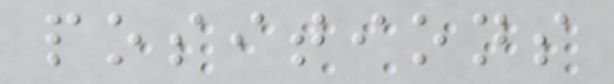positions
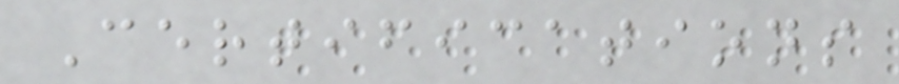Certifications
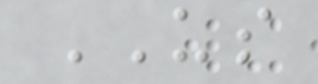US
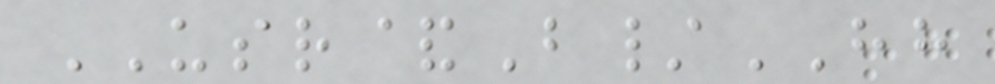USR&B/HH
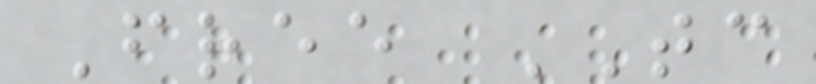Free TC
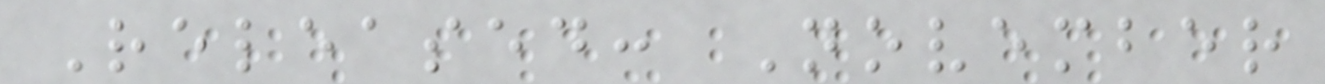Released: November
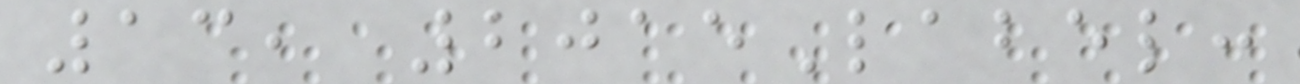13, 2015Label:
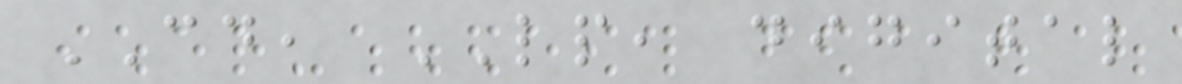CD, LP, digital
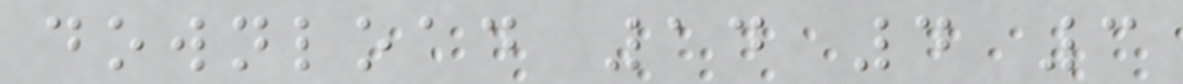download 14 4 3
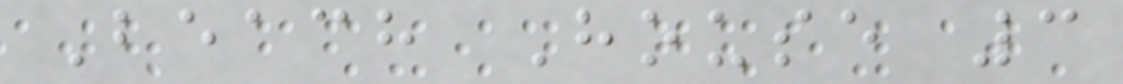Beach House 3
